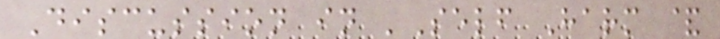Discussion in 'Self Harm &
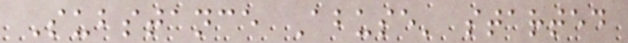Substance Abuse' started
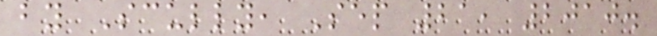by Scully, Sep 21, 2010.
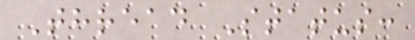Thread Status:
